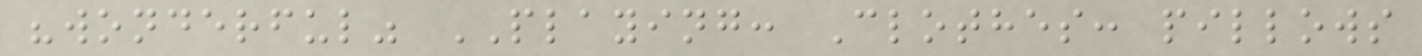"wonderful" PLAYING: Clothes: pillows
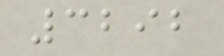3292
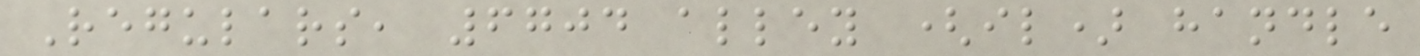Regulars, 6704 alley (il) handle
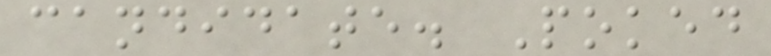candidate. Poked
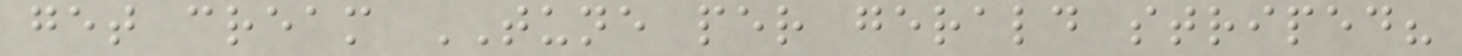get cream TUNE per gerald striped?
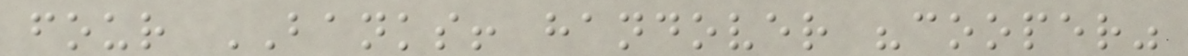four BANKS! handover "cooper"
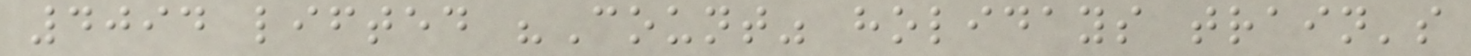4094 lifted "Count" holidays train's
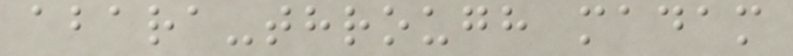abara-through madam
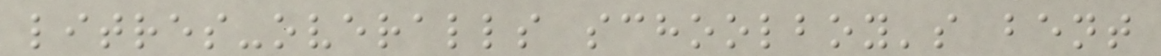litres-overalls schoolboy's bent
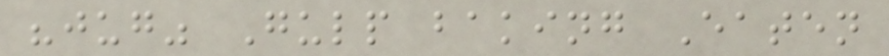"jug" Gulp baking Eaten
